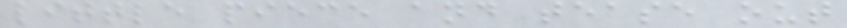little piece and tease out
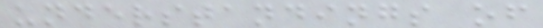understandings of
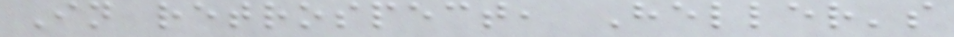In retrospect, Heller's
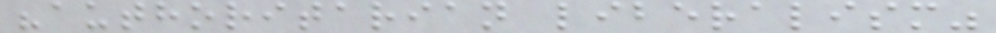"authoritarian liberalism"
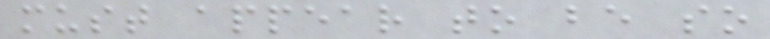must appear to be so
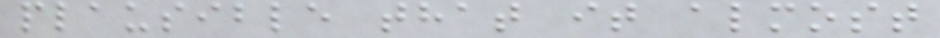plausible that it almost
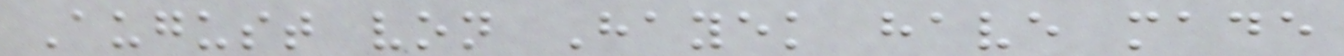August von Hayek have made
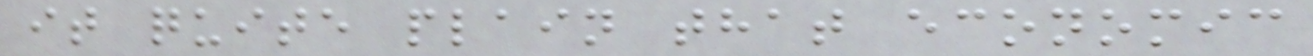it quite plain that economic
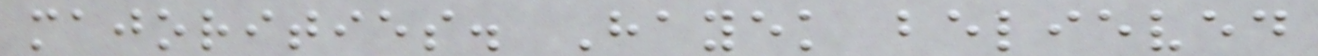majorities. Hayek believed
